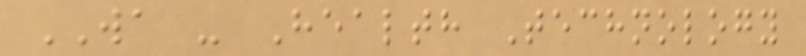WA - Health Technology
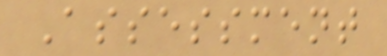Assessment
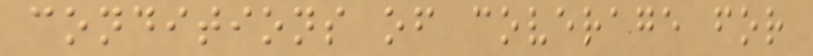conditions of coverage for
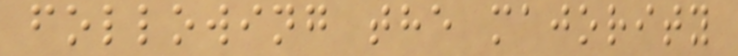following the majority
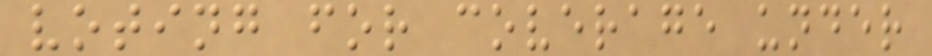voting for coverage under
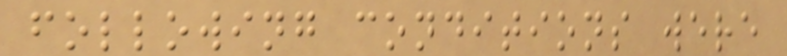following conditions were
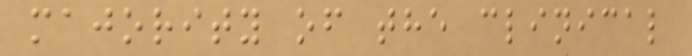majority of the clinical
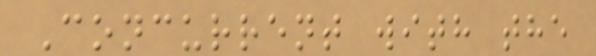Concurrent with the
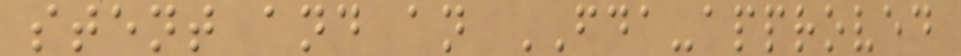stent and an FDA-approved
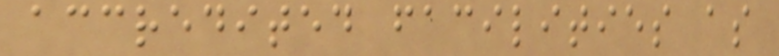accredited facilities as
